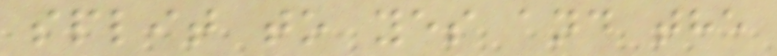split to yes and the
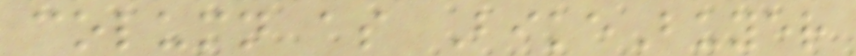column as BikeBuyer
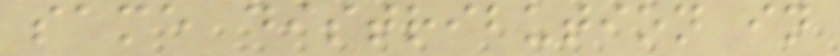same distribution in
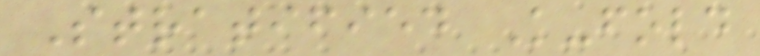Stratified K-fold
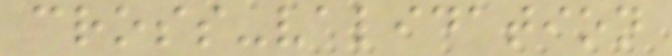cross-validation
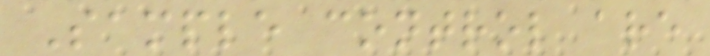Sample control are
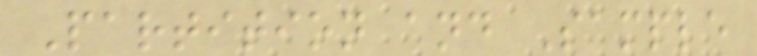Partition and Sample
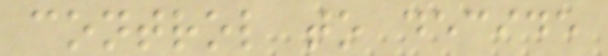control to decide
